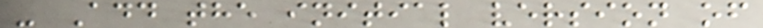- Add the initial version of
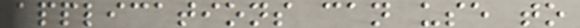applications can use to
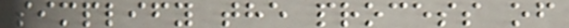simplify the process of
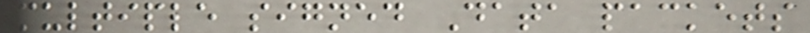multiple signed Data packets
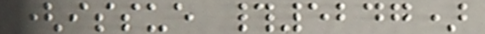(issue #5247)
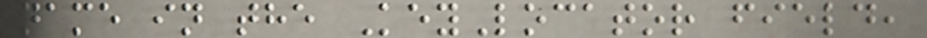name in the KeyLocator field,
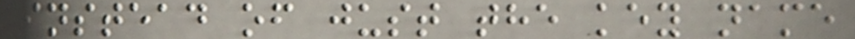instead of just the key name
